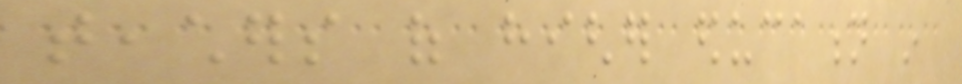teachers of higher education in
